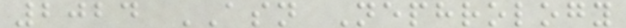2024 ASN Nephrology
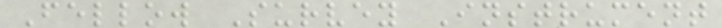Fellow Survey Instrument
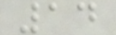14
